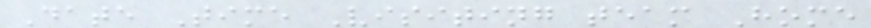Date Time Visiting team Home
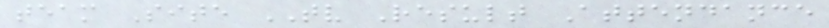team Site TV Result Attendance
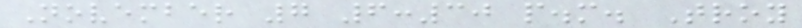November 7 6:30 p.m. Troy
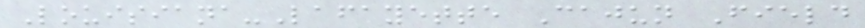Louisiana-Lafayette Cajun Field
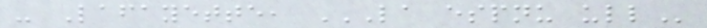- Lafayette, LA ESPNU ULL
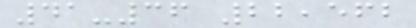41-36 22,562
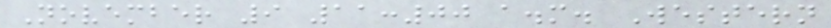November 9 11:00 a.m. Western
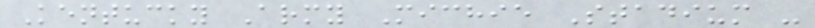Kentucky Army Michie Stadium -
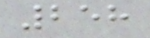258
